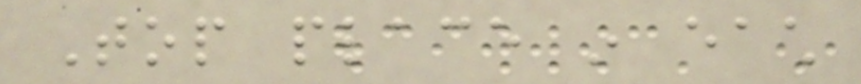Top place in each
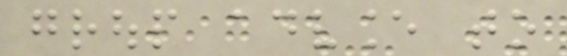group advance to
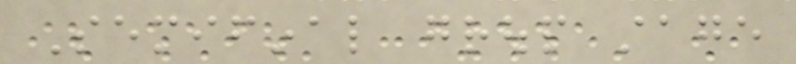Semifinal group stage
